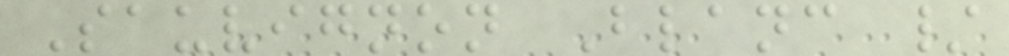Sauvignon Blanc /
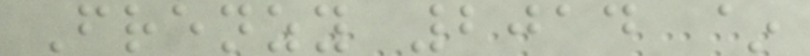Frenzy 2014 ~
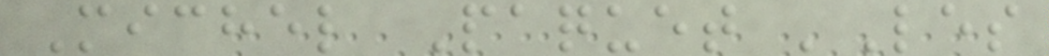Michel Paquet 'Les
